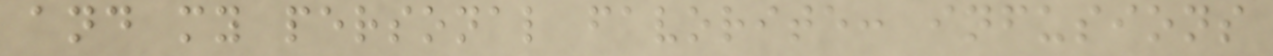and my personal favorite: infusions
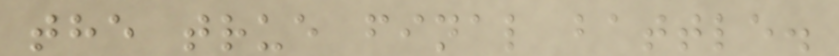the true final battle.
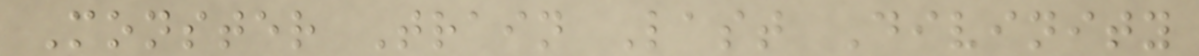Monster Train Last Divinity
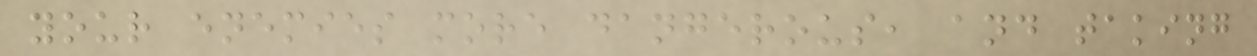your enemies more dangerous, and taking
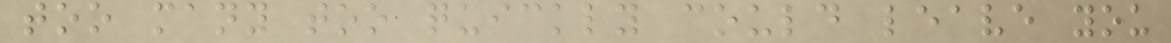too many too quickly could leave you
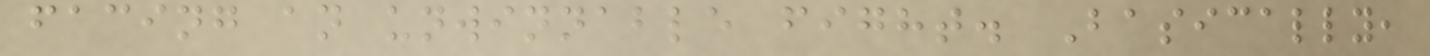facing an unwinnable fight. Basically,
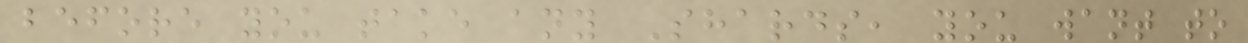before you take any Shards, you want to
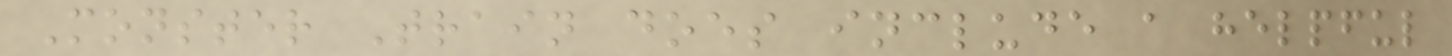Monster Train does include a helpful
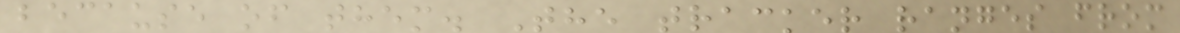because of them. The tracker ranges from
